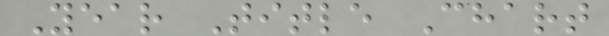Year Title Chart
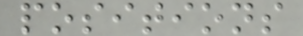positions
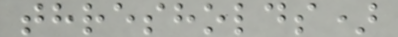thresholds)
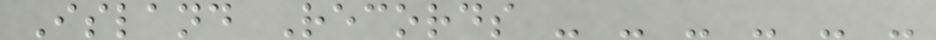Island Records - - - - - -
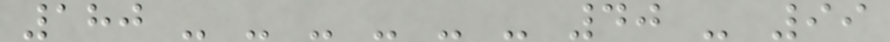180 - - - - - - 40 - 99
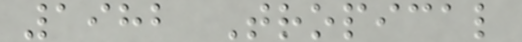1982 Tropical
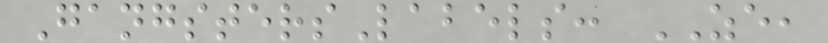GangstersLabels: ZE,
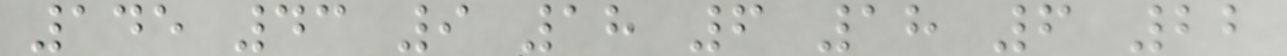145 43 9 18 6 18 6 22
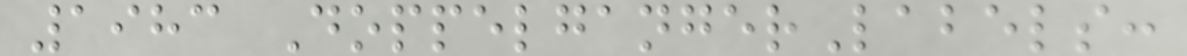1983 DoppelgangerLabels:
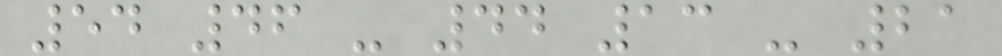54 46 - 44 13 - 21
